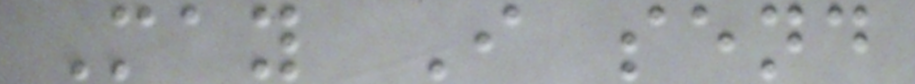May I send
